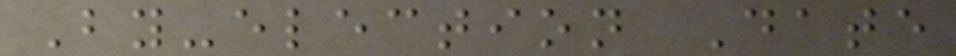By-election Date
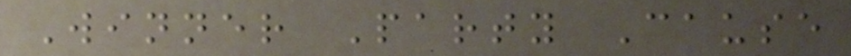Winner Party Cause
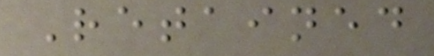Retained
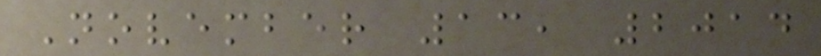November 13, 2014
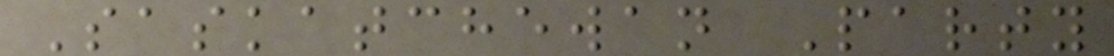Saskatchewan Party
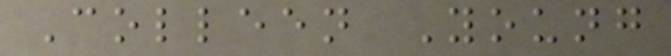Colleen Young
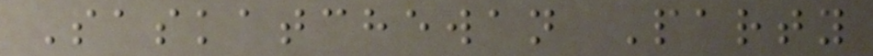Saskatchewan Party
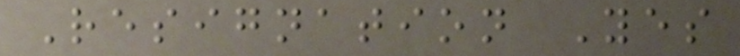Resignation Yes
